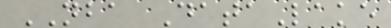NBA DataLake
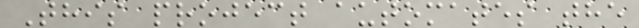This project automates the
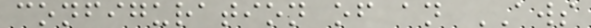configuration of an AWS
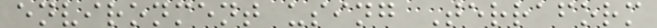environment using Terraform
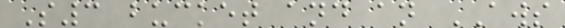S3 bucket and an AWS
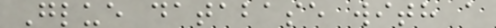Glue database with a
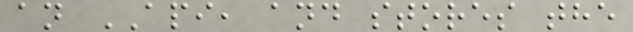an API, and stores the
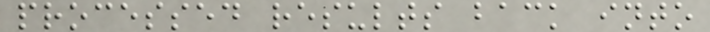processed results back into
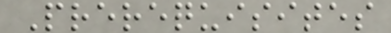Prerequisites
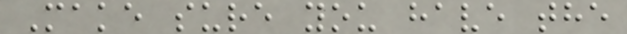Make sure you have the
